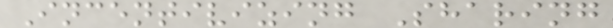Incentivizing Sharing
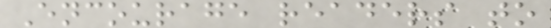Encourage readers to
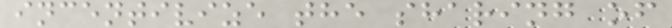incentivize the sharing of
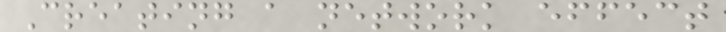Creating a network effect
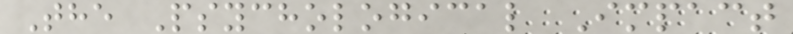The Psychological Impact
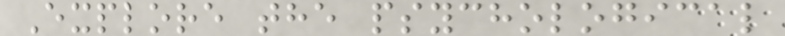Explore the psychological
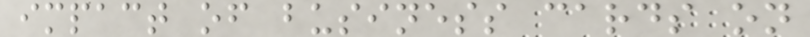impact of business cards on
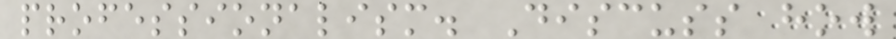professionalism. Discuss how
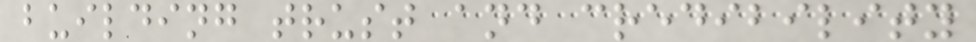building trust and credibility
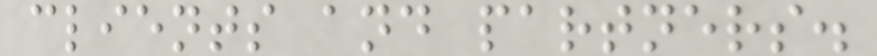clients and partners.
